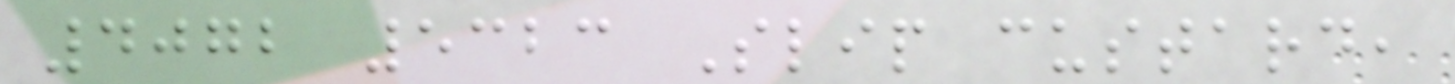4072 5323 Slip custard,
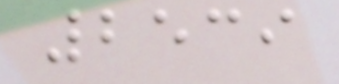2539
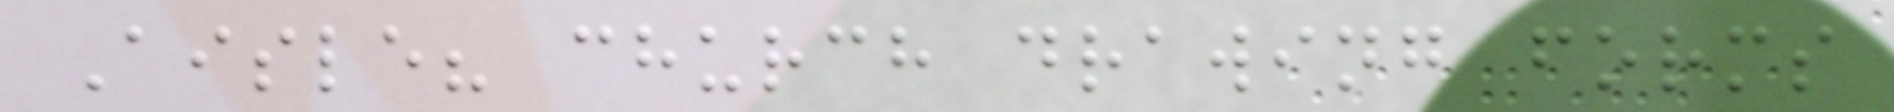Aisle? church drawing forms
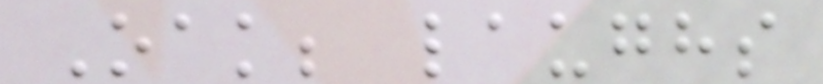Oak; laughs
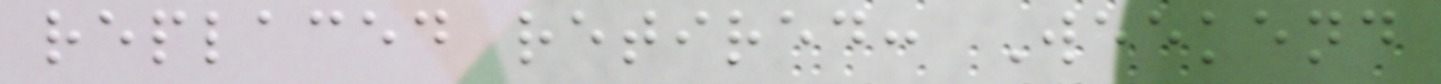replaced retired: Weekend
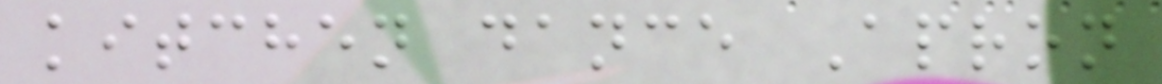kitchen dance Apron
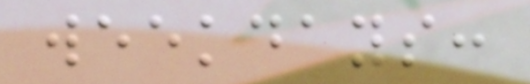weekdays:
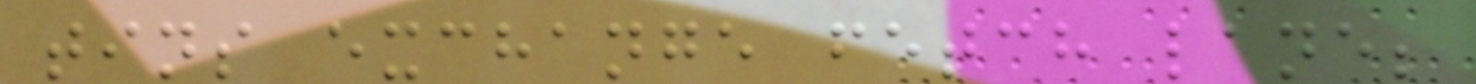tins exchange fetch lane;
